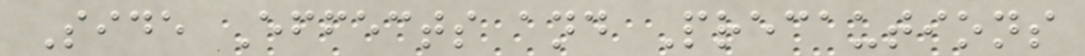Side Effects and Precautions
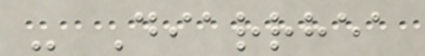- Diarrhea
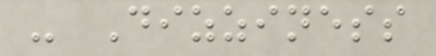- Dizziness
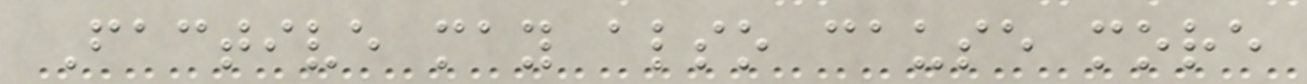Factive may also cause more
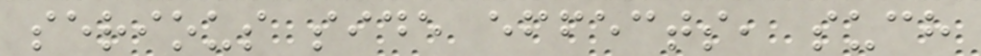serious side effects, such
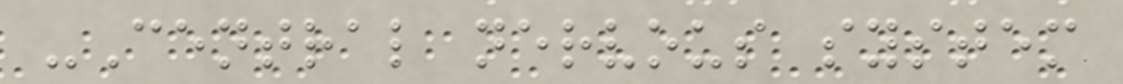-Central nervous system
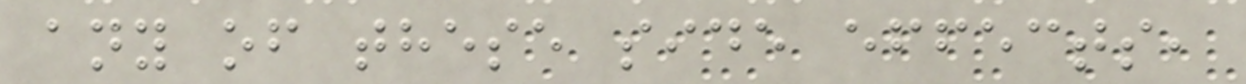any of these side effects,
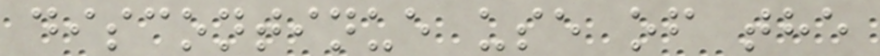discontinue use of the
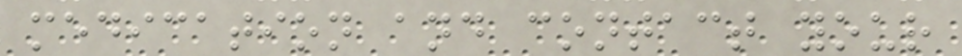medication and contact your
